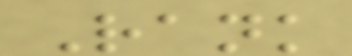Rank
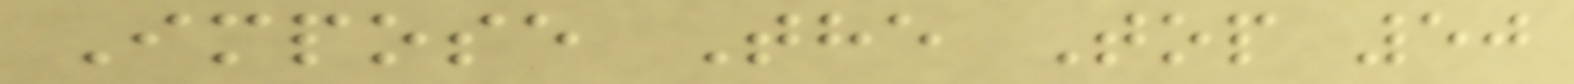Impose The Top 50
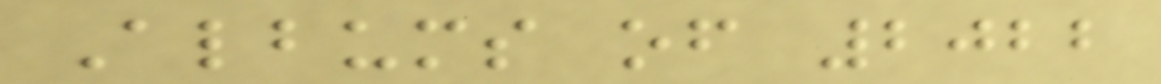Albums of 2022
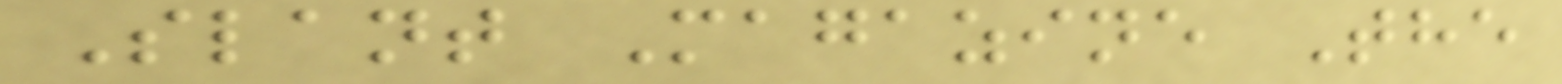Slant Magazine The
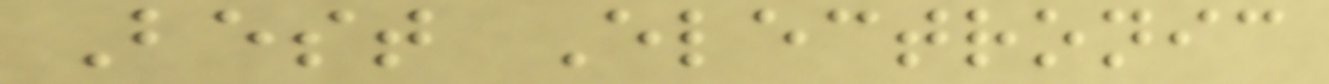Best Electronic
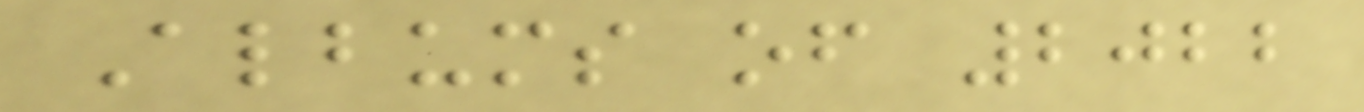Albums of 2022
